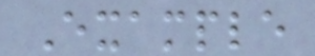Example
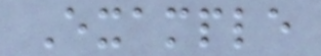Example
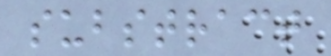substract
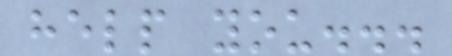help you...
